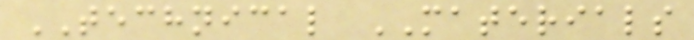TECHNICAL MATERIALS
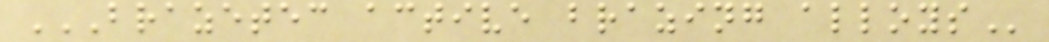BRAZETEC ACTIVE BRAZING ALLOYS
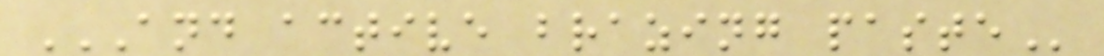AND ACTIVE BRAZING PASTE
